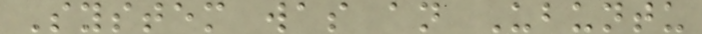System was an Ubuntu
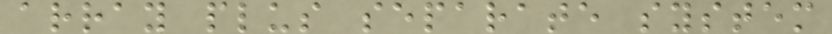array plus separate system
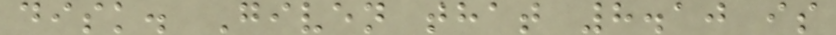disk. Given that 8.10 is
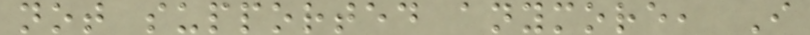not supported anymore, I
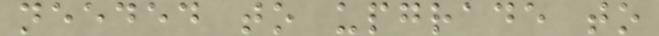needed to upgrade to
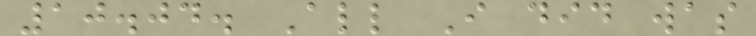10.04. All I did was
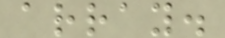array.
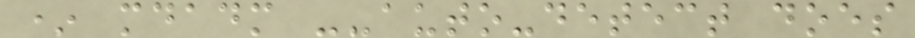* mdadm --auto-detect does
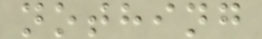nothing
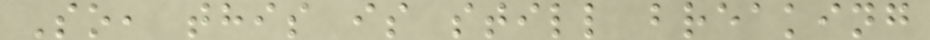So, this is still breaking
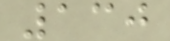130
